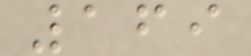169
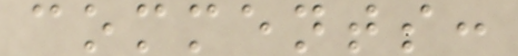comments:
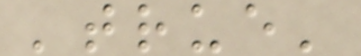'true'
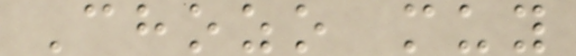Chozo muy
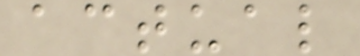actual
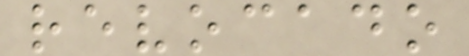revocado
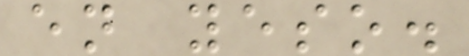en yeso.
